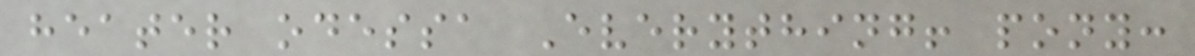heater odessa Everything! pony:
